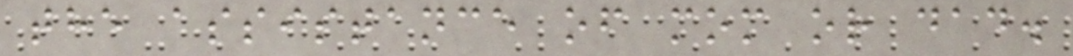the assistance of mom or dad.
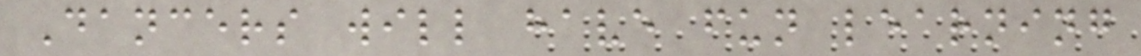Dancers will have fun learning
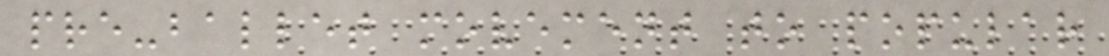pre-ballet movement to popular
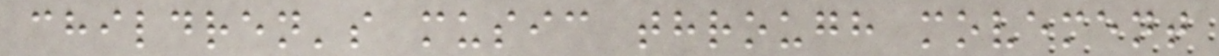children's music through movement
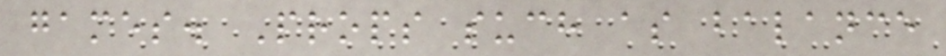games. Props such as balance
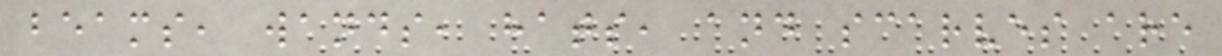beams, wands, hats, and scarves are
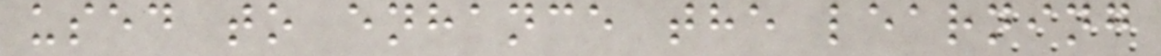used to enhance the learning
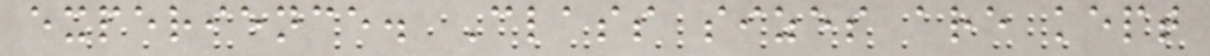experience. Class sizes are kept
